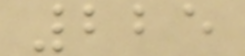225
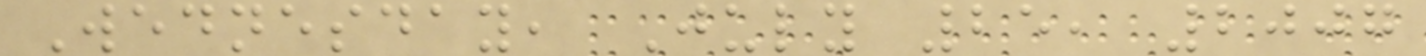Wednesday, July 25, 2007
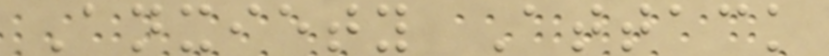Anxiety Attack
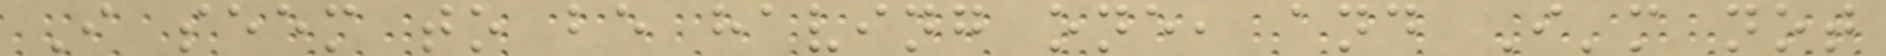I seem to be having one, and I'm not
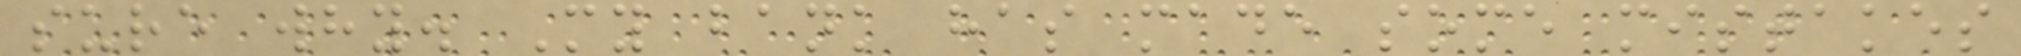sure why. My bank has made some mistakes
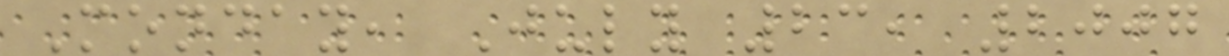Monday, July 23, 2007
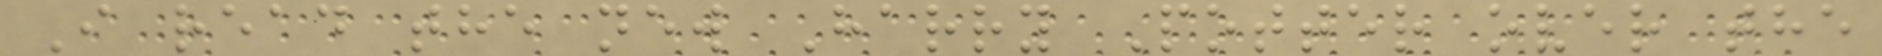I read the new Harry Potter over the
